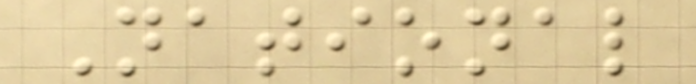National
